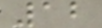12
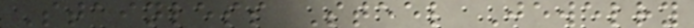Stainless Steel Jewelry
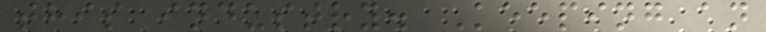this industry. Keeping an
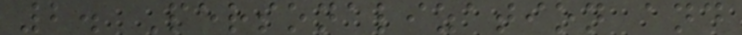2. Personalization and
